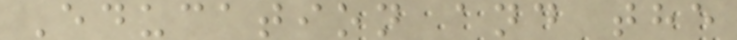Education and the
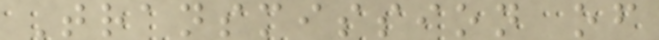Transmission of
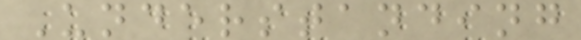Understanding
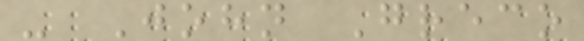- John Greco
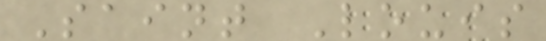Saint Louis
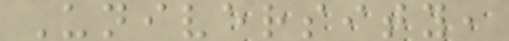University,
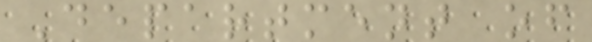Department of
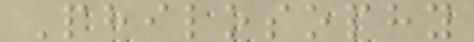Philosophy
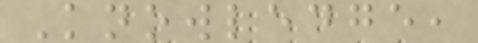Knowledge,
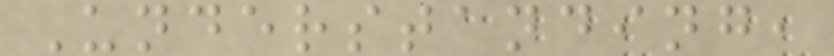Understanding,
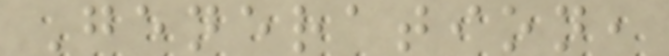Generation,
